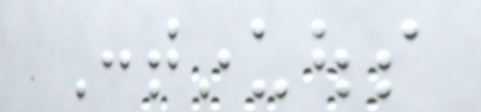Continuous
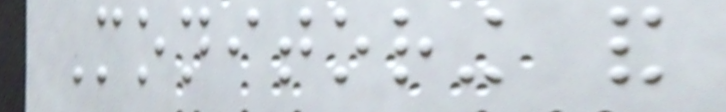Monitoring and
